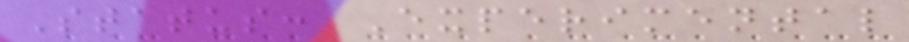Status: Experimental
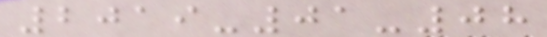2019-01-08
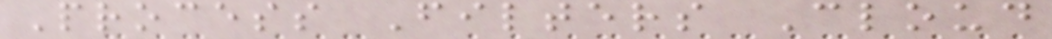Process Filters Cloud
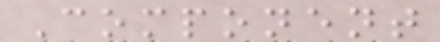Component
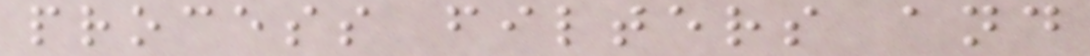process filters and
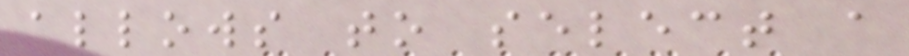allows to select a
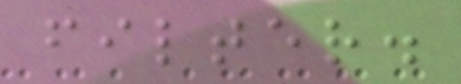filter.
